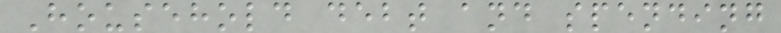Household debt and spending
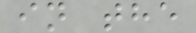in the
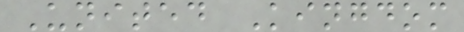United Kingdom
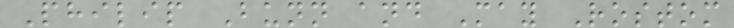Philip Bunn and May Rostom
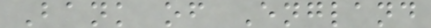Bank of England
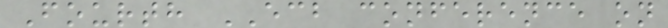Fourth ECB conference on
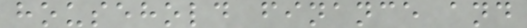household finance and
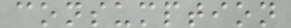consumption
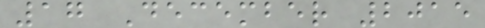17 December 2015
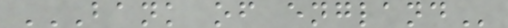BANK OF ENGLAND
